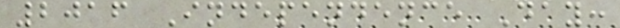2016 Independence Day:
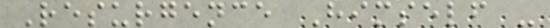Resurgence Himself -
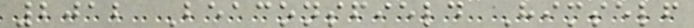2012 Beaconsfield Himself
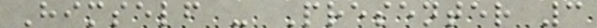Himself - Presenter 3
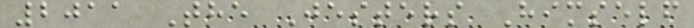2011 The Jesters Himself
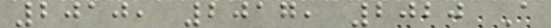2010, 2017, 2020 A
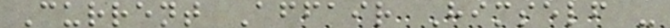Current Affair Himself -
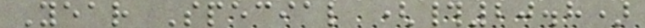Year Special (#20.8)
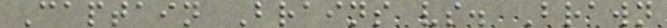Captain Brains vs. Brawn
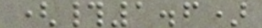(#1.6)
